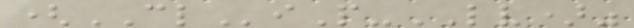(CLiP-LV)"
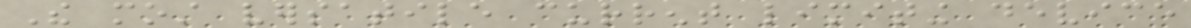The most versatile current limiting device
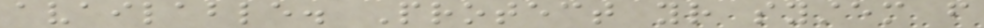available. Protect your system from
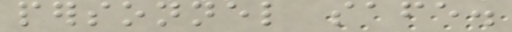personnel safe.
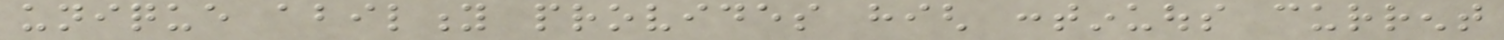unique ability provides high continuous current
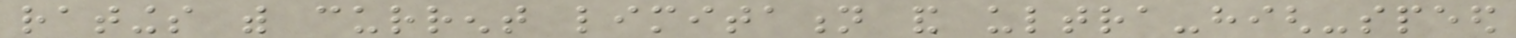ratings with current limitation and ultra-high-speed
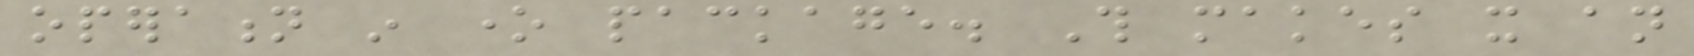operation in one package. This makes it an
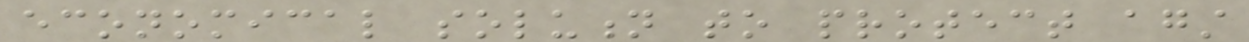economical solution to protect against
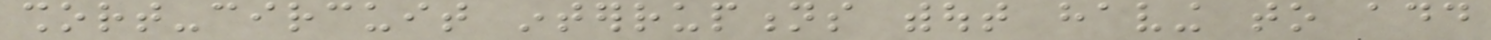short-circuit interruptions without having to add
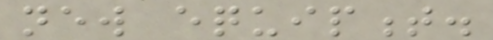new equipment.
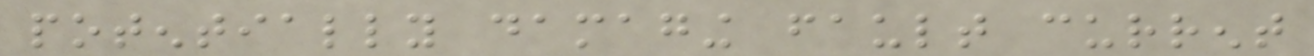potentially damaging fault current
